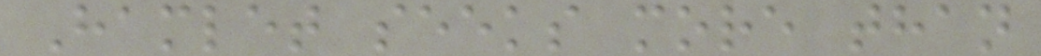Hamlet seeks more than
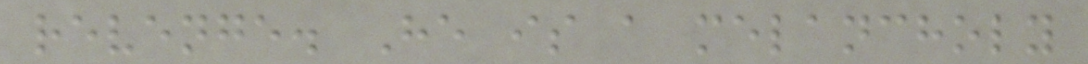revenge. He is a melancholy
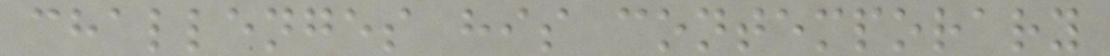challenges his contemporary
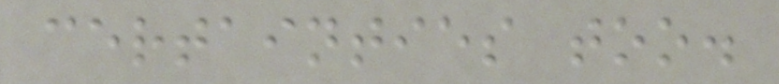certainties too.
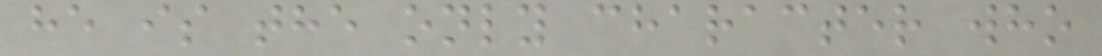he is the only character who
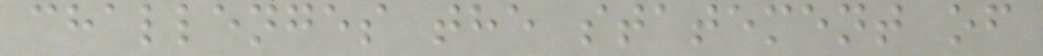challenges the statement of
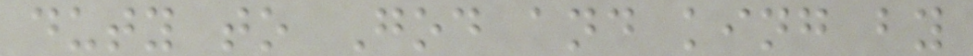duty to God and king by
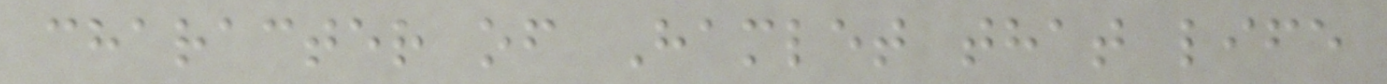character of Hamlet that life
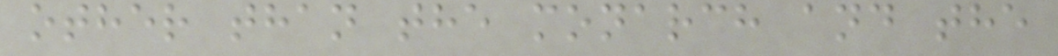other than the monarch and the
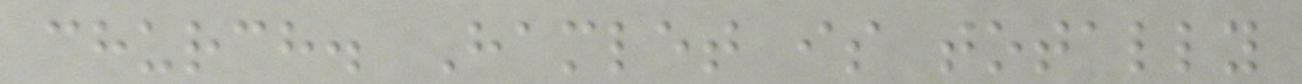church. Hamlet is totally
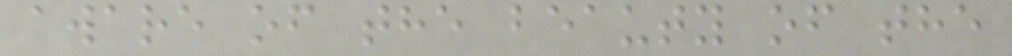aware of the beauty of the
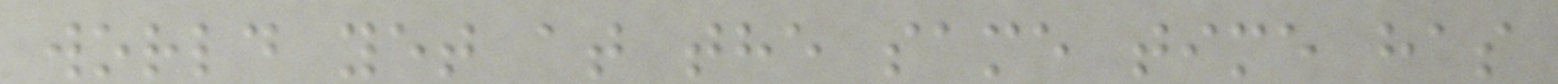world yet at the same time has
